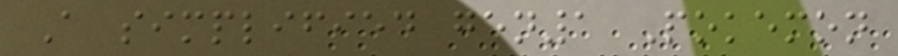A simplified gen1 Pokemon
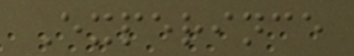Experince
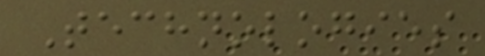Technologies
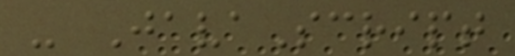- JavaScript
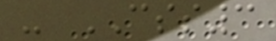- CSS3
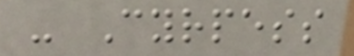- Cyrpess
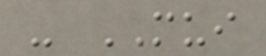- MUI
